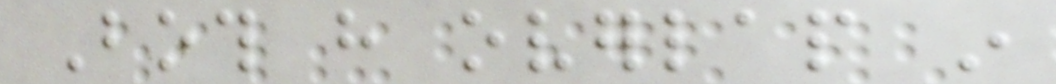Both have overlap in
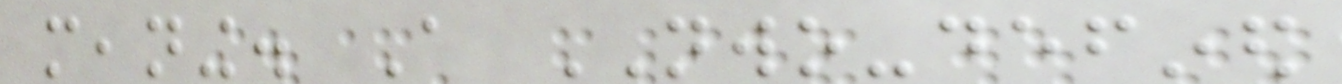meaning. A NWO-defined
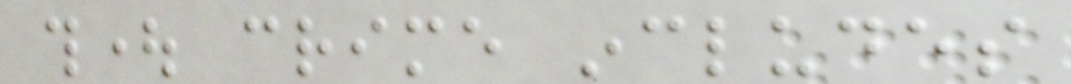thought crime includes
